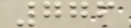776
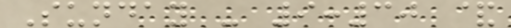Sunday - 9:30 &
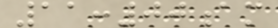11:00am
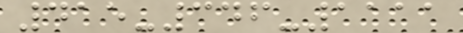415-346-1111
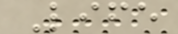Life
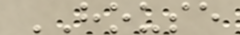HOUSE
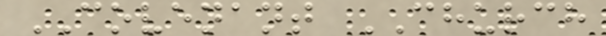COVENANT CHURCH
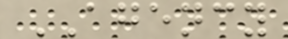AGENCY
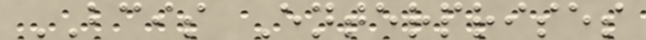BCIS Enterprises
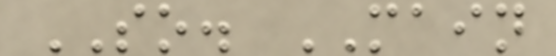SO. MAIN
